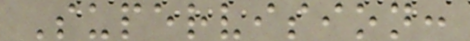Supervision:
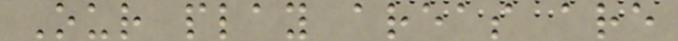Our play areas are
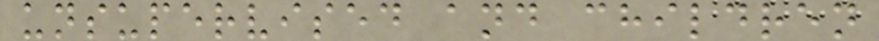unsupervised and children
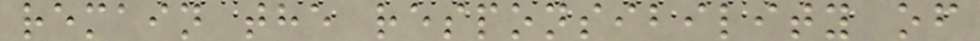remain the responsibility of
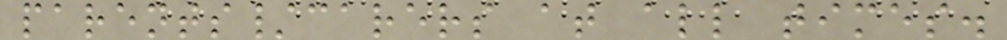parents/carers at all times.
